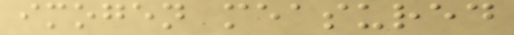imogen measured
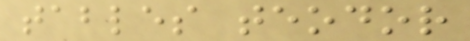tables teodor
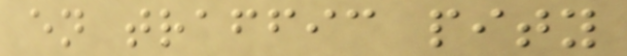en traffic pity
